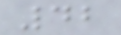42
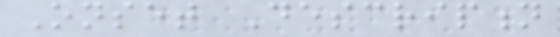Onset Description
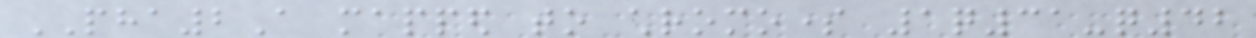PHA2A mapped to chromosome 1q31-q42
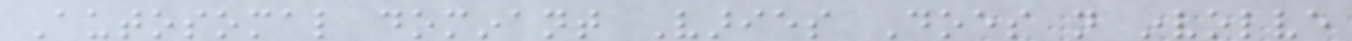Autosomal dominant Varies Does not involve
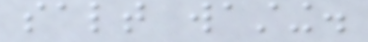salt wasting.
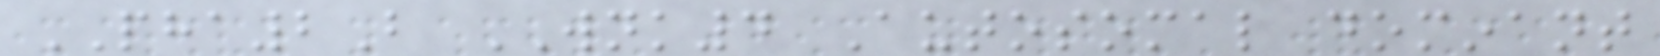PHA2B WNK4 Autosomal dominant
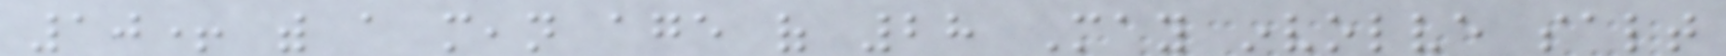10+ with a mean age of 28 May involve salt
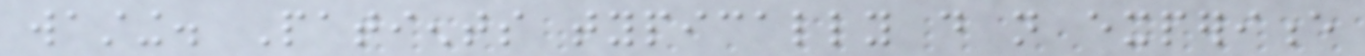wasting. Patients typically do not experience
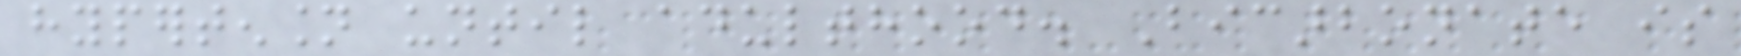hypertension until adulthood. Bicarbonate is
